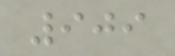909
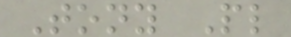Tony Pl
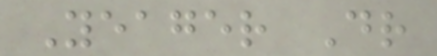Yeager Dr
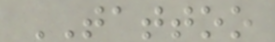TATTOO
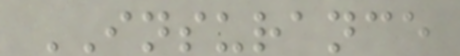INSURANCE
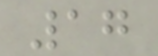17
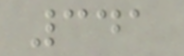341
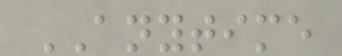ANYTIME
